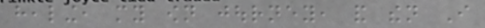healing, my own journey, and then I
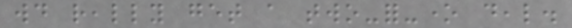would really get a two-for-one deal.
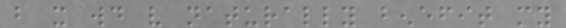but it would very naturally benefit my
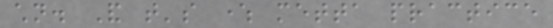children. And that's where metta practice
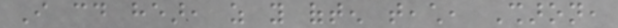I could hear, as you often teach, Sharon,
